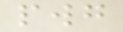pwg
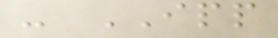- IPP
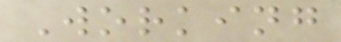Working
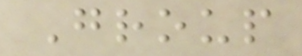Group
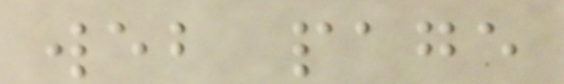web page
